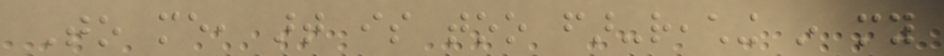To me, art is too far-reaching in my
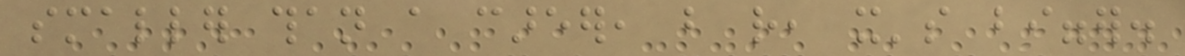smaller than a career, but rather, it's bigger.
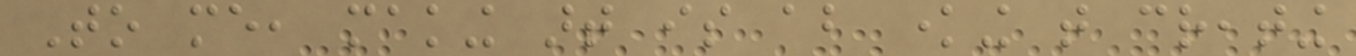To me, making art is about knowing that creating
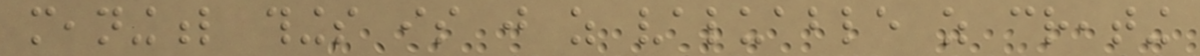meaningful things is just as valuable as creating
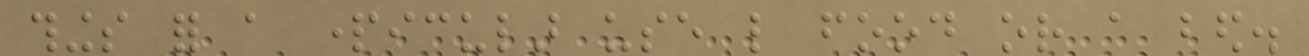things for a particular use like food or a bed.
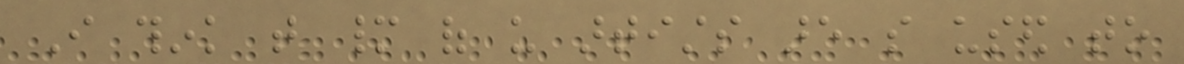I think that many of us artists are so used to
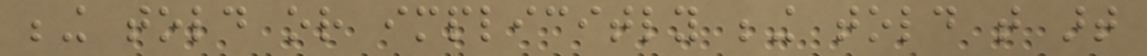being told or implicitly being told that art
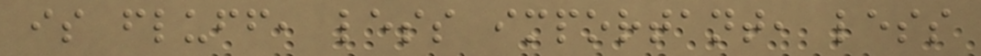is fluff, less important, less
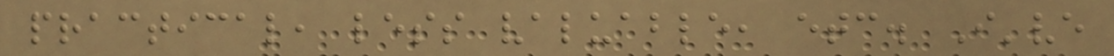practical, less valuable, etc. I've
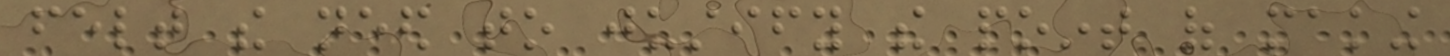felt the need to justify the point of making
